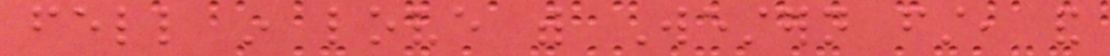fell in love with Western first, and
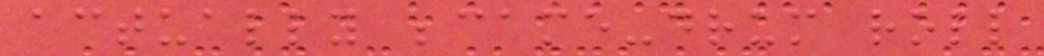actually became-drum roll
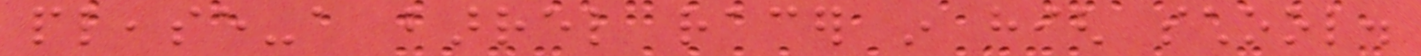please-a barrel racer in high school.
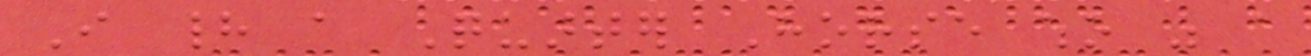I had a Quarter Horse who was a
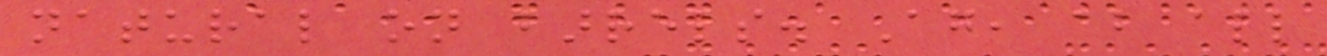natural on barrels. Again, about all
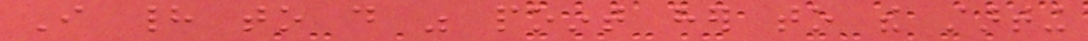I had to do was point her to the starting
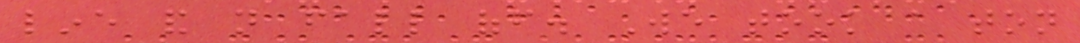line and not fall off. We took a ton
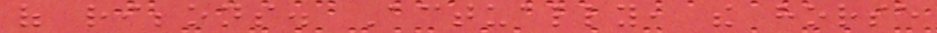of ribbons. Actually, the horse
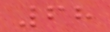68
